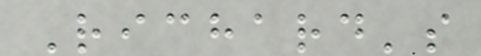Richard's
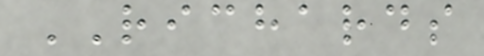RICHARDS
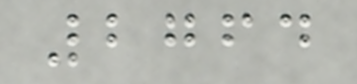2764
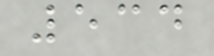534
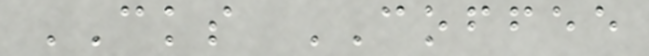CKS COFFEE
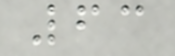63
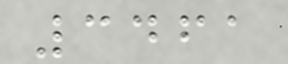3461
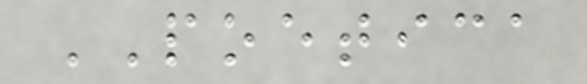POETICA
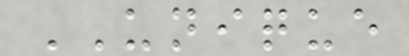UNIQUE
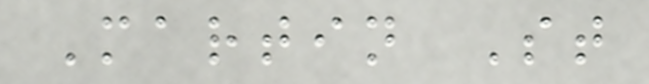Martin St
